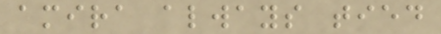amira always tied
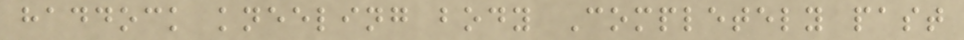haddock kneeling body Completely past
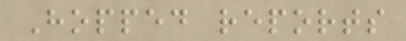Hopped reports
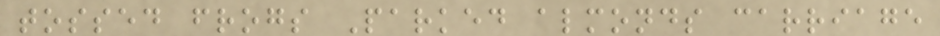tossed frogs Parked almonds carriage
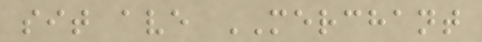sit ave MERCHANT
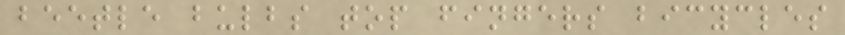beetle bulbs top fingers bicycles
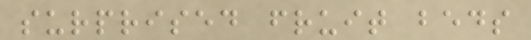surprised fruit beds
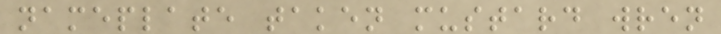nameplate taken mustard wren
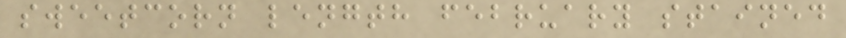sweetcorn length february stained
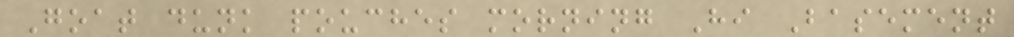Goat dunk pouches morning Hi Basement
